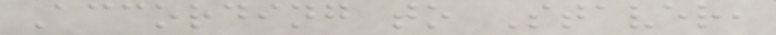According to Staver,
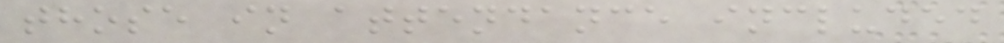those in attendance included
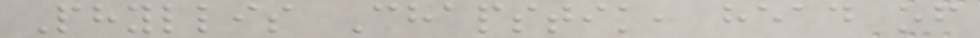Phyllis Chapstik, head of
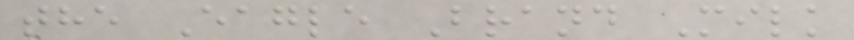the Eagle Brand Milk
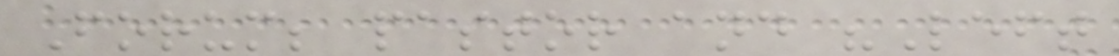Forum; pastor and "Left
